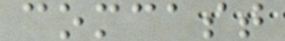comcast
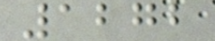1272
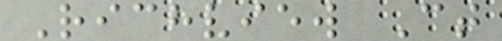Richview Ct
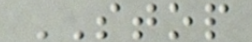STOP
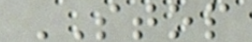STOP
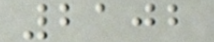2102
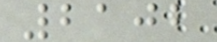2102
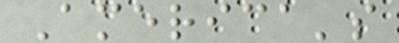America's
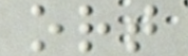ort
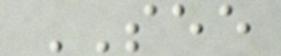SEE
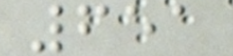651
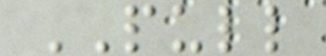PULL
